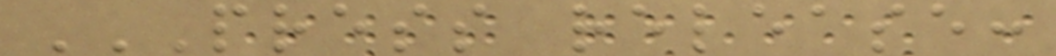PRESS RELEASE:
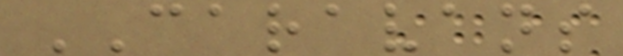CARAVANS
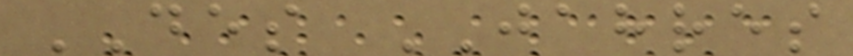DES JAHRES
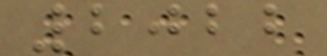2022
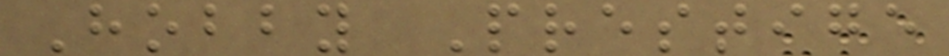Hobby Prestige
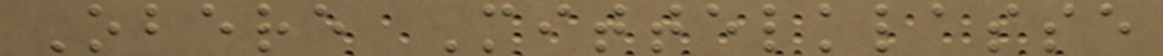Obere Mittelklasse
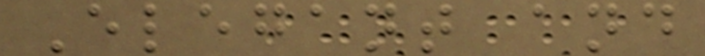Elegant and
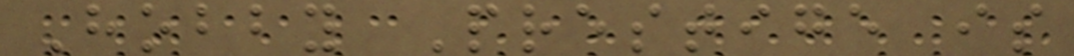Hobby Prestige is
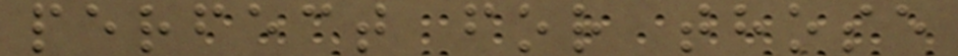perfect for those
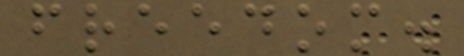freedom.
